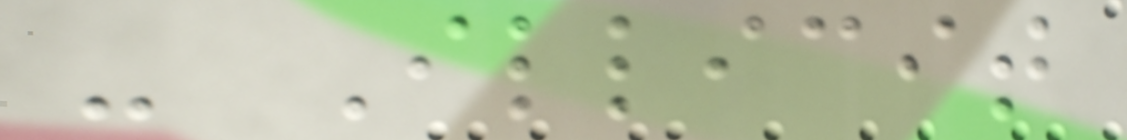- Illicit
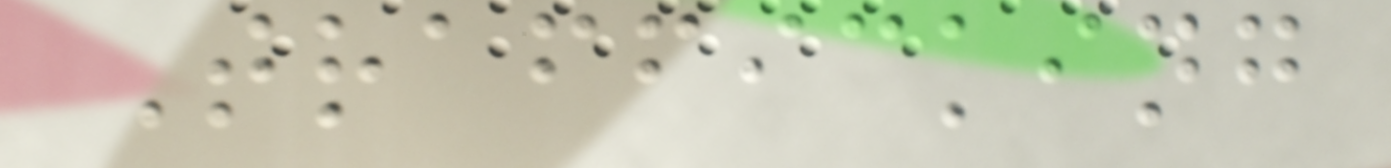Trafficking
